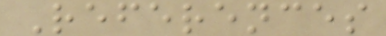References
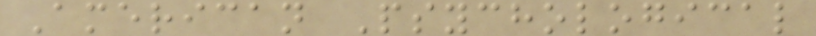American Psychological
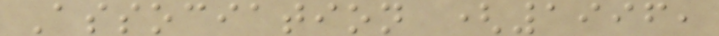Association (1996,
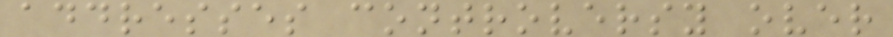addresses controversy over
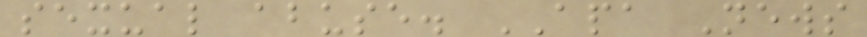sexual abuse. APA News
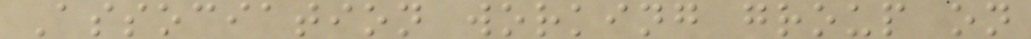Association working group on
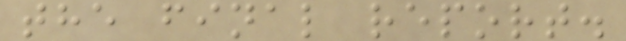the final report.
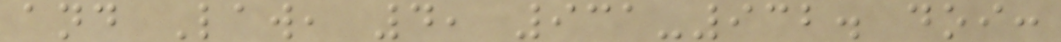and Law, 4, 931-932. doi:
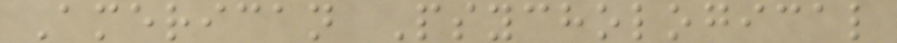American Psychological
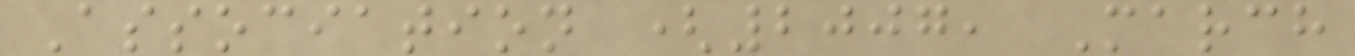Association (2007, March
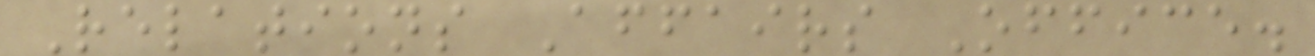Relations Affairs Office.
